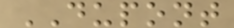DUPONT
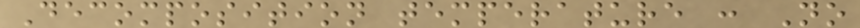Decomposition temperature : No
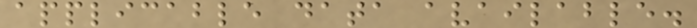applicable data available.
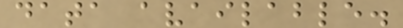data available.
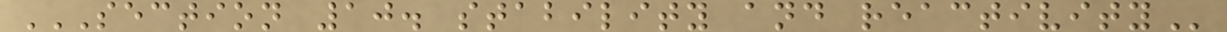SECTION 10. STABILITY AND REACTIVITY
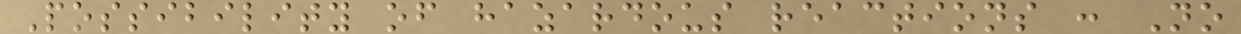Possibility of hazardous reactions : No
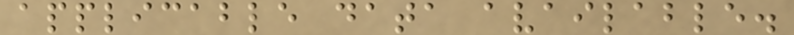applicable data available.
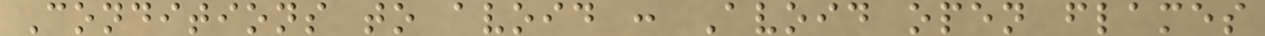Conditions to avoid : Avoid open flames
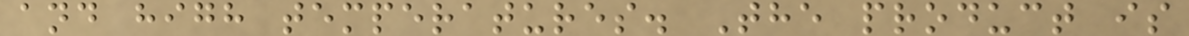and high temperatures. The product is
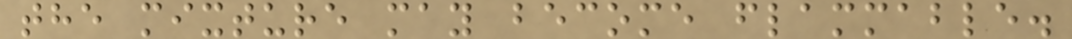the mixture may become flammable.
